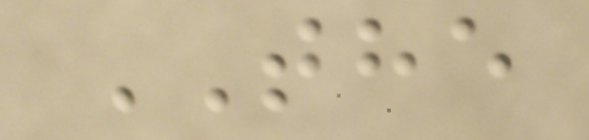THE
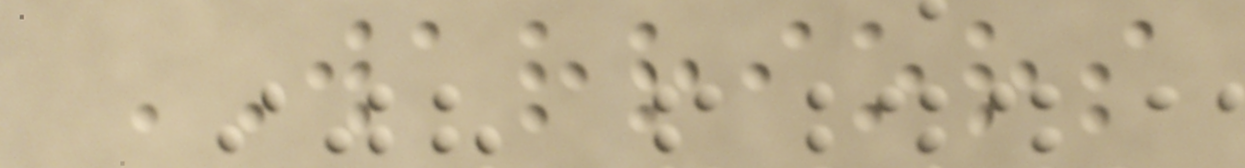WARRIORS
